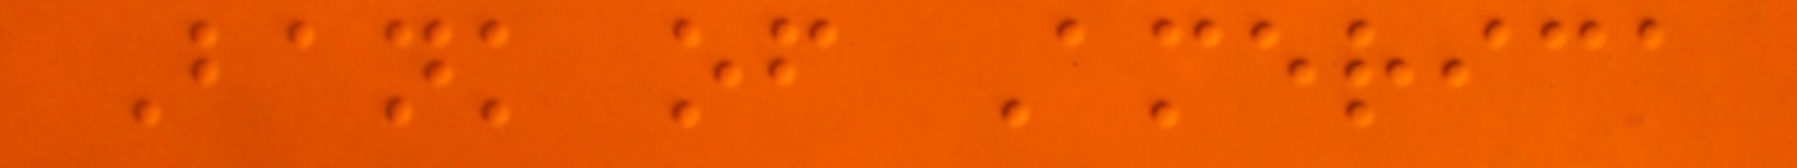Bank of America
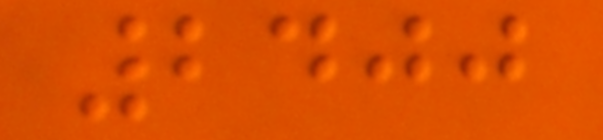2400
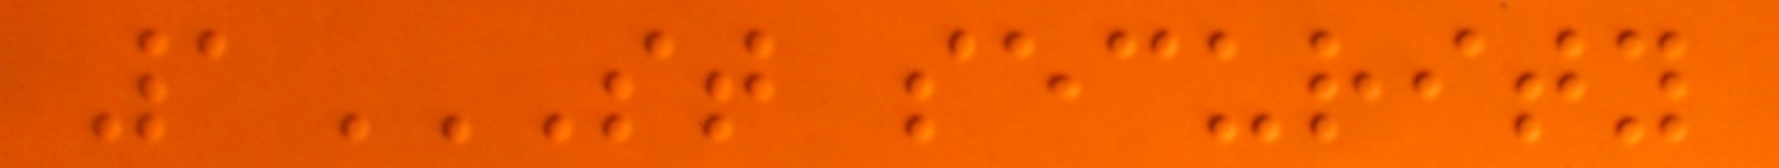1ST SECURITY
